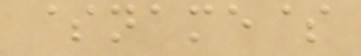$name$
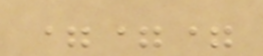===
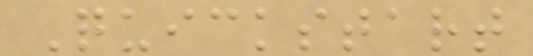Quickstart
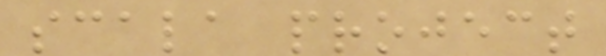scala project
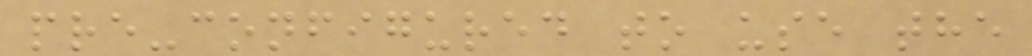pre-configured to use the
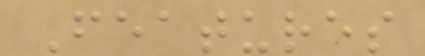Features
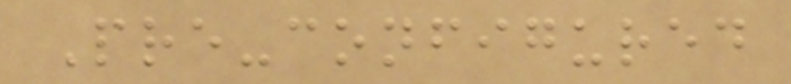Pre-configured
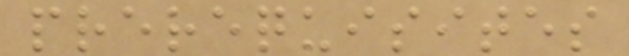prerequisites
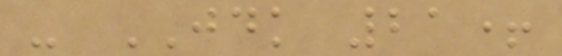- JDK 21+
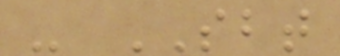- SBT
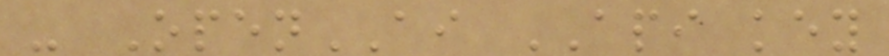- OpenAI API key
